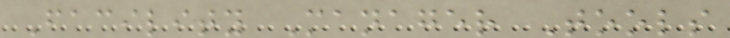Facility Manager Tools
